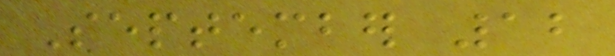September 12
